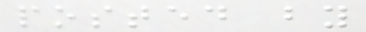posted by
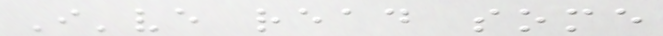I've read some
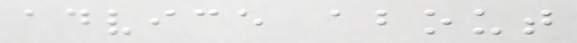advice about
